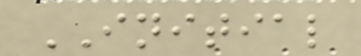INITIAL
